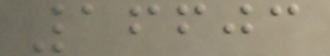16603
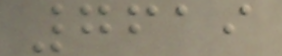7619
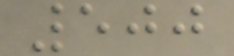500
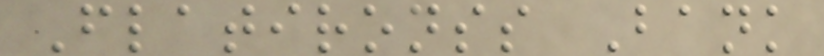Flatironss Bank
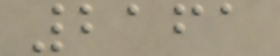2161
